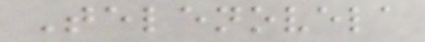Telenovela
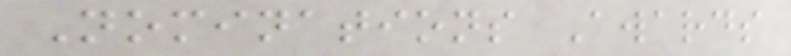Nominations Awards
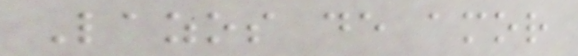Lazos de amor
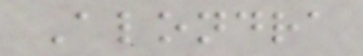Alondra
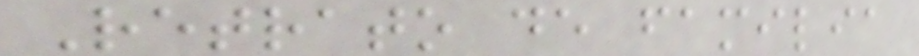Retrato de familia
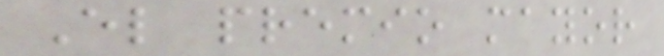El premio mayor
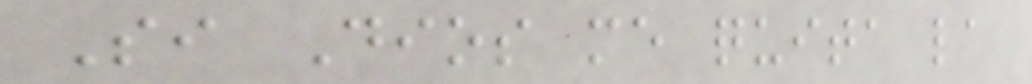Si Dios me quita la
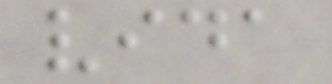vida
